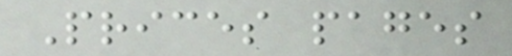Prices pages
